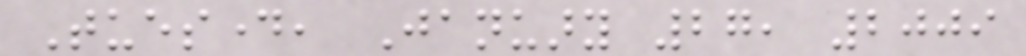Tuesday, January 27, 2009
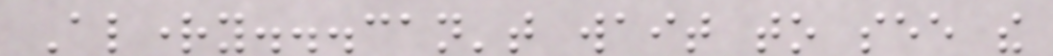Alrighty...can't wait to see the
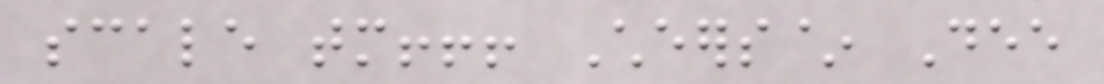scale tomorrow!!! Cheers~ Dee
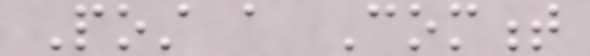Post a Comment
